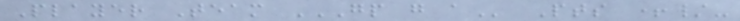Player Team GP G A Pts +/-
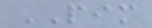PIM
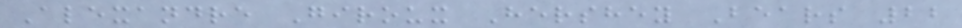Alexandre Giroux Hershey Bears 22
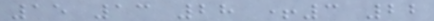15 13 28 +3 22
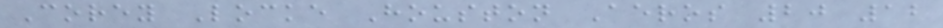Corey Locke Houston Aeros 20 12
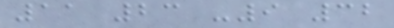11 23 -9 32
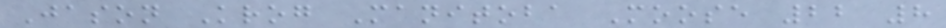Jason Krog Manitoba Moose 22 8
